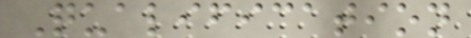Qualification
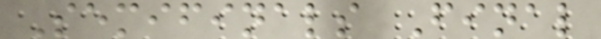Semifinals Final
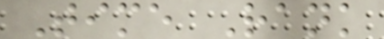Time Rank
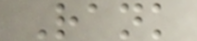Rank
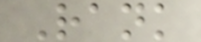Rank
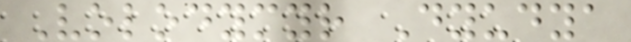Volodymyr Dyudya
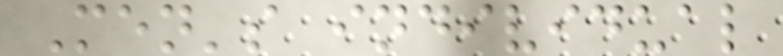Men's individual
